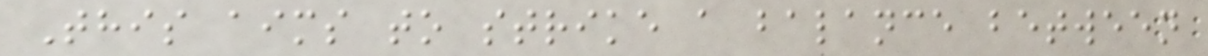This aims to strike a balance between
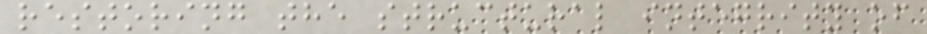restoring the structural integrity of
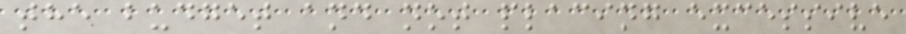the budget and not placing excessive
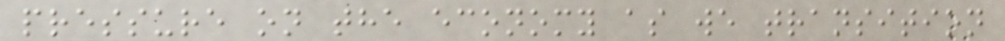pressure on the economy as we transition
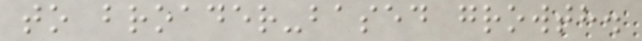to broader-based growth.
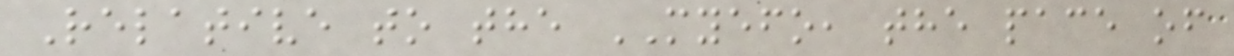Relative to the MYEFO, the pace of
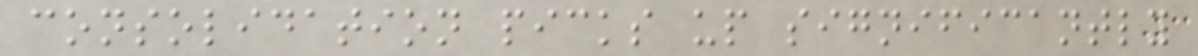consolidation picks up significantly
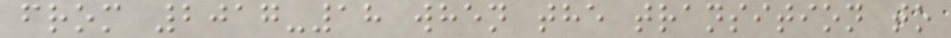from 2017-18 when the transition to
